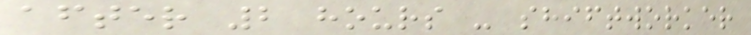after 2 hours - shiftworker
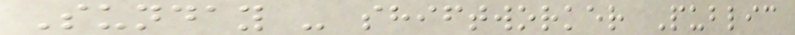Sunday - shiftworker Public
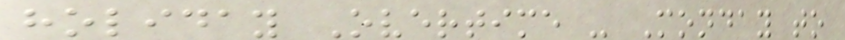holiday Overtime - Monday to
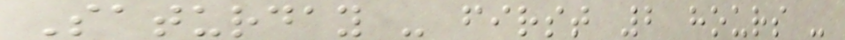Saturday - first 2 hours -
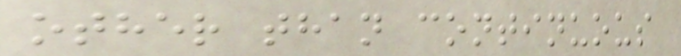other than continuous
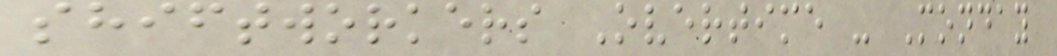shiftworkers Overtime - Monday
